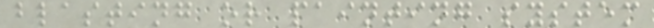blasting or painting system
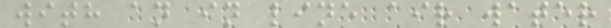with an in line air water
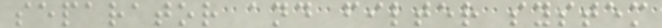separator and filter system
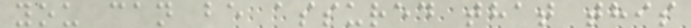you can be assured that this
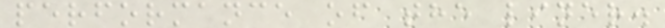performance of the liner.
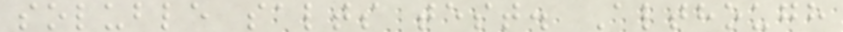soluble salts test. Although
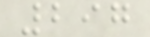297
